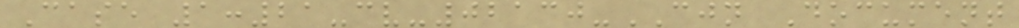Case 1:21-cv-02130-CJN Document
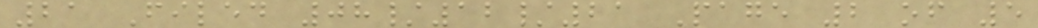21 Filed 08/12/21 Page 2 of 5
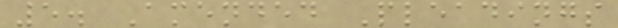5. Amended Pleadings
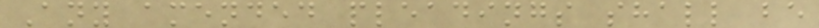Any amended pleadings shall be
